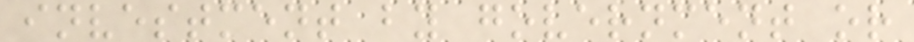investment by government or
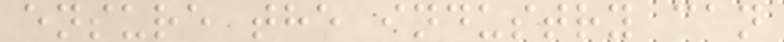ensure the industry can
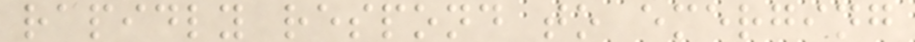rapidly respond to emerging
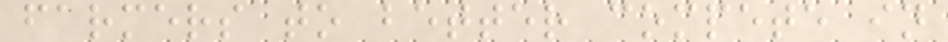farmers to better compete in
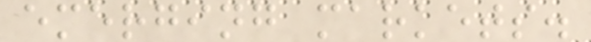emerging markets.
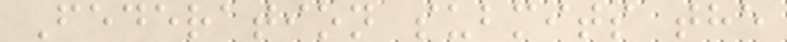Federation submits the
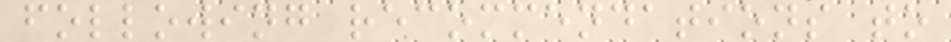following recommendations to
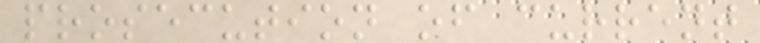prosecution of current
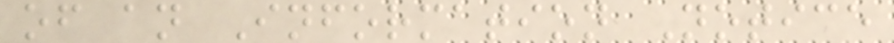of an Information Notice
